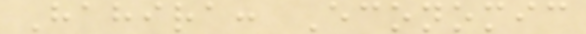Hahira: Economic
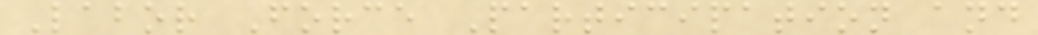Labor Force Participation and
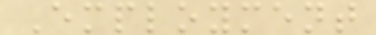Employment
